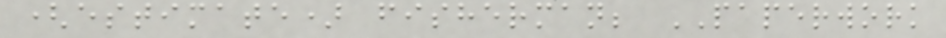(estimate) fisherman; PAPERWORK
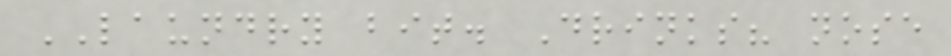LAUNDRY bit. Drinks? nose
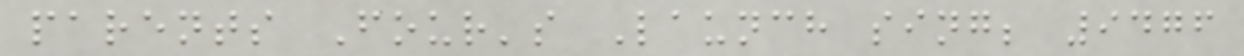parents Four's Launch sing; 9476
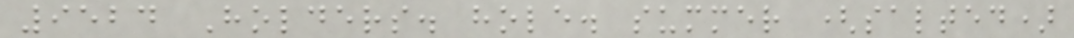9524 Holders. hole. summer (salted)
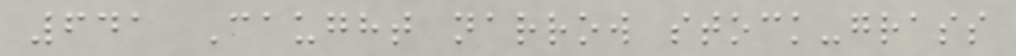641 Caught narrow stock-grass
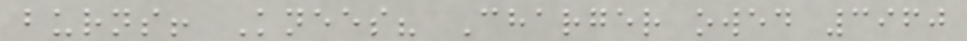burns! Knees? Charger owed 3960
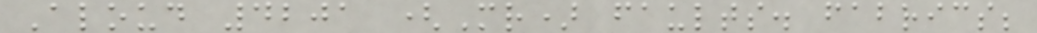Aloud 4201 (Mr) faults. fabrics;
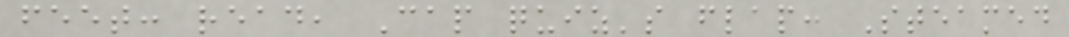feet: read, Cap quiz's flap: Steamed
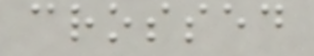crossed
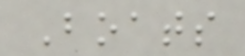Boats
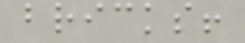bricks!
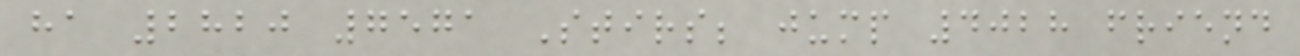ha 2820 7571 Stirs; jump 4028 friend
